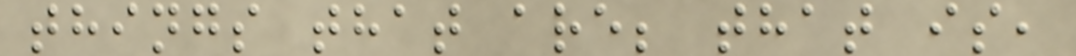things that are; that is,
